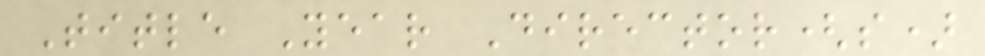Title Year Director(s)
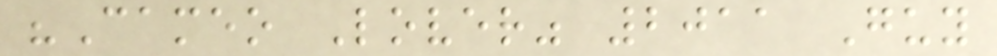"Cameo Lover" 2011 Guy
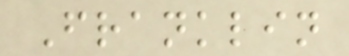Franklin
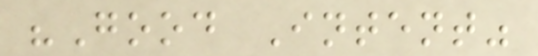"Good Intent"
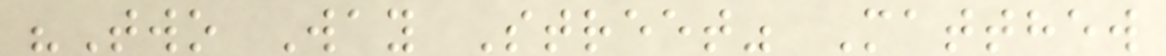"Two Way Street" Matthew
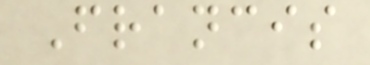Francis
